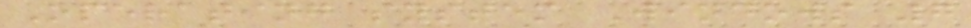Operating system Windows 7
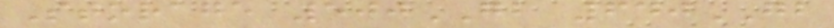Storage 500GB 640GB
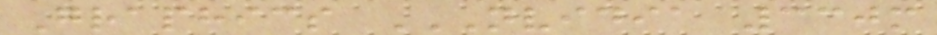Graphics NVIDIA 330M
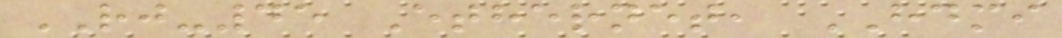RJ-45 Ethernet, HDMI
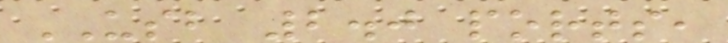USB 2.0 ports,
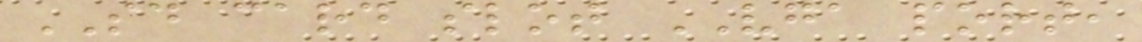SD card slot VGA port,
